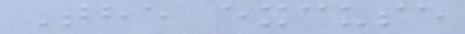The excuse
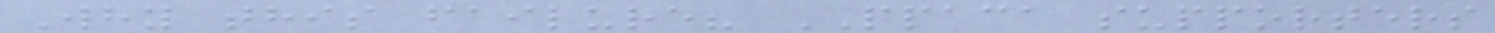Why this failure? PPACA supporters
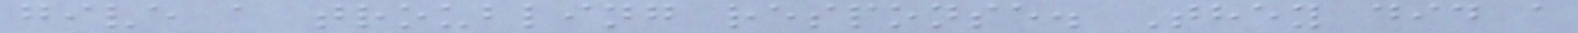give a troubling response. They did a
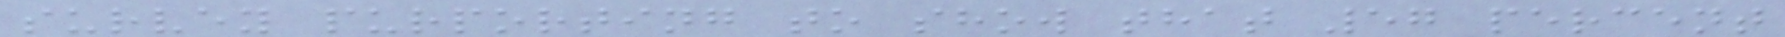survey purporting to show that 57 percent
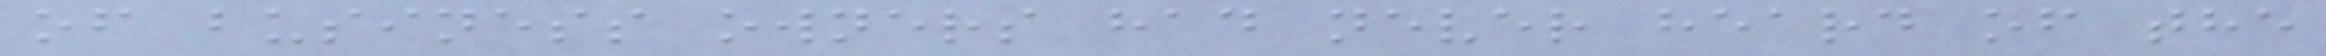of business owners had never heard of the
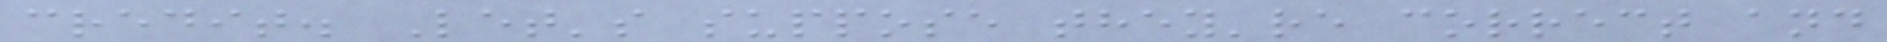credit. Let's suppose they're correct and
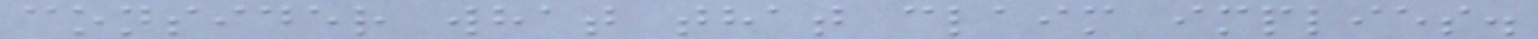consider what that claim implies.
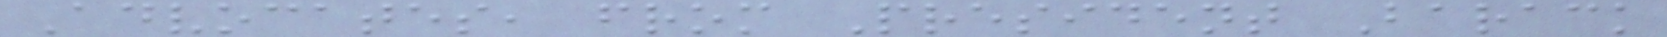Advocates, from President Barack
